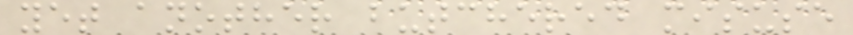yet another butchered misuse
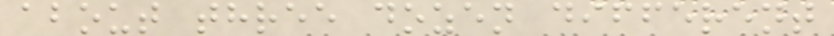about three dozen different
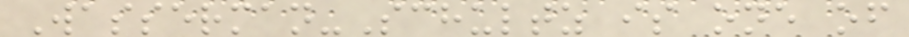Wasserman-Schultz is one of
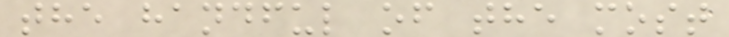the handful of the most
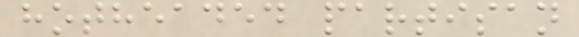hotheaded partisan
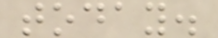today.
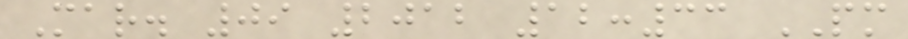Mar. 09 2012 12:33 PM
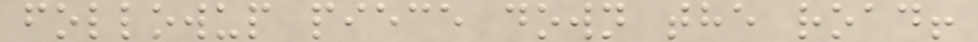followup piece down the road!
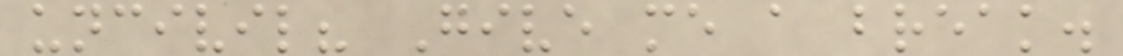uncivil? Give me a break.
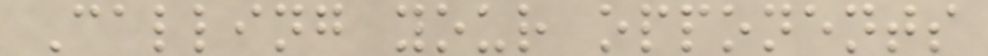Calling your opponents
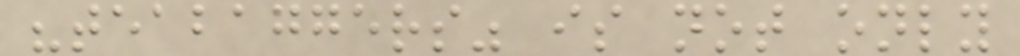"teabaggers" is not only
